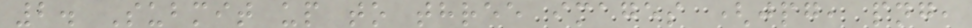2. Submit up to three images (jpg, png,
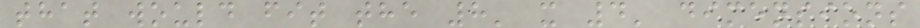that would fit the 8' x 4' dimensions
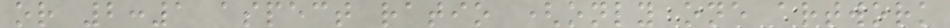or 2:1 aspect ratio (only one artwork
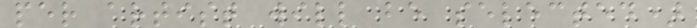per artist will be selected)
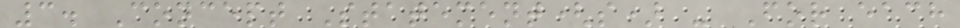3. Concept Statement(s) - For each
